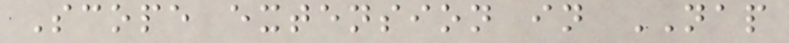Scope extension in NAP
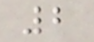2
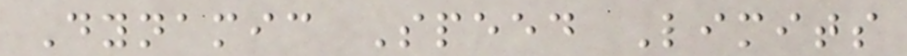Dynamic Speed Limits
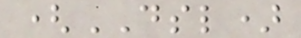(DSL)
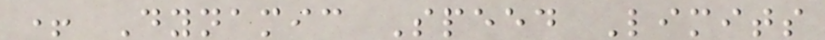+ Dynamic Speed Limits
